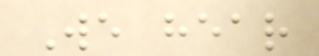We hear
